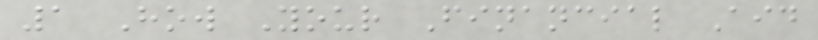1 How Your Financial Aid
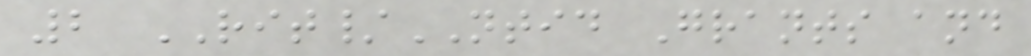2 RIT/NTID Grants and
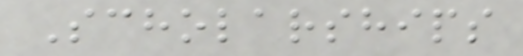Scholarships
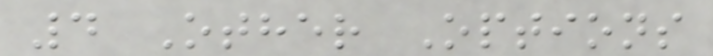4 Other Options
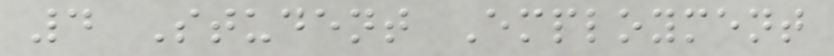4 Student Employment
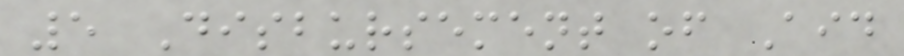5 Disbursement of Aid
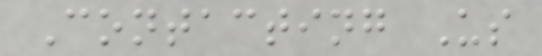Contacting Us
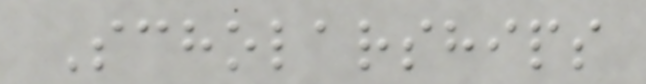Scholarships
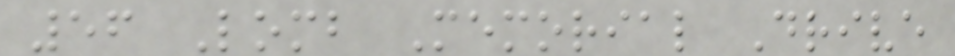56 Lomb Memorial Drive
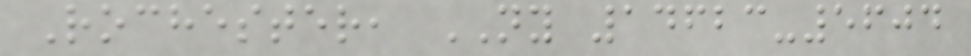Rochester, NY 14623-5604
